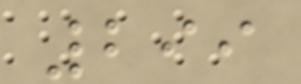299
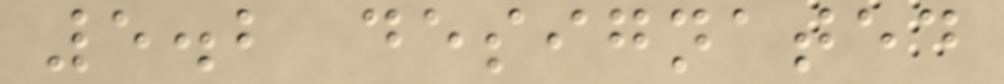5.2 designated
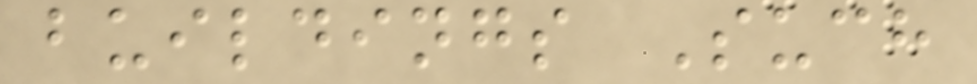buildings Such
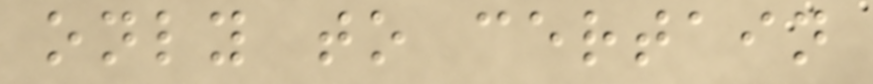only to certain
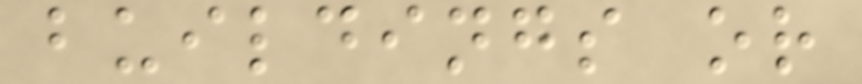buildings or
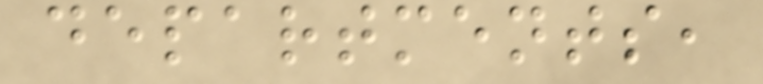departments,
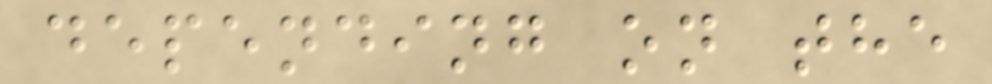depending on the
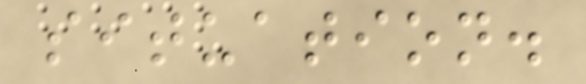situation.
